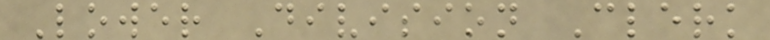Lower Division Clerk
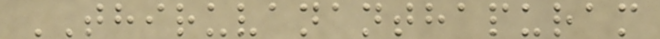THIRUVANANTHAPURAM
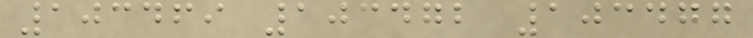103469 103472 103477
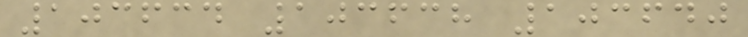103634 103638 103640
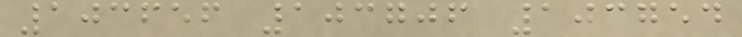103656 103706 103754
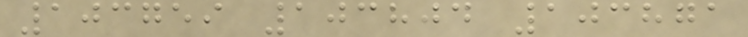103759 103804 103871
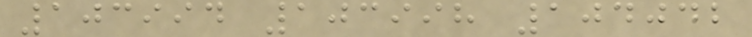103994 103998 104042
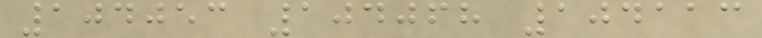104053 104068 104113
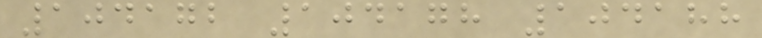104172 104178 104188
